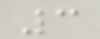3
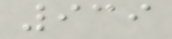939
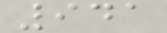941
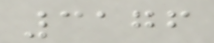3176
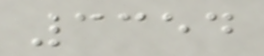3354
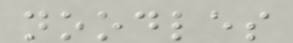noodles
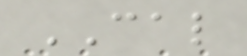CAL
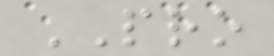PRO
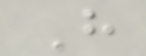H
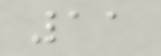11
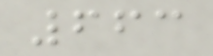663
